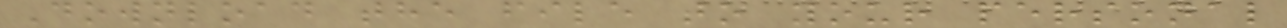Download the file to your personal
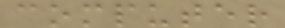computer
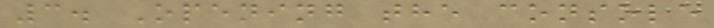3. Opening the console
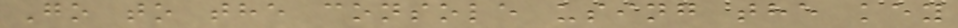Go to the console using the key
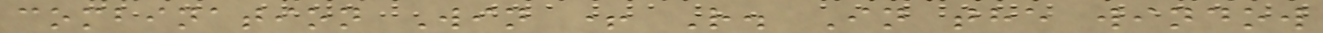combination Win + R. In the window
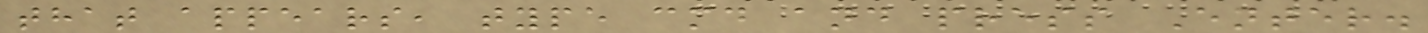that appears, type cmd and press Enter.
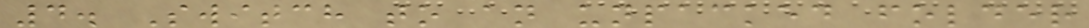4. Switch to an unpacked folder
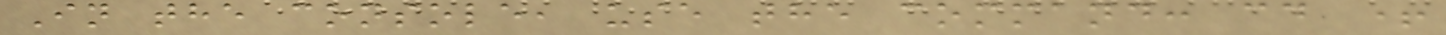In the console, use the command: cd +
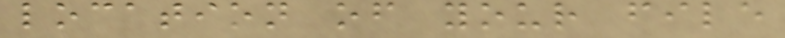location of your file
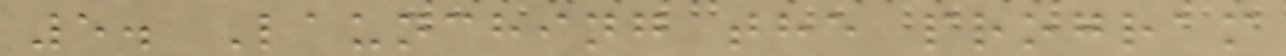5. Launching the program
